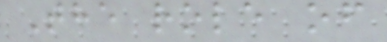The role of
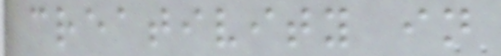creativity in
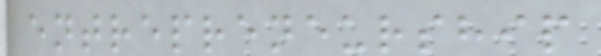entrepreneurship
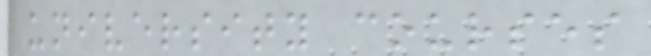university courses
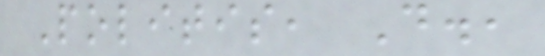Politis, D.,
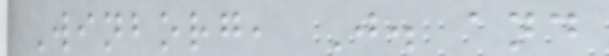Winborg, J. and
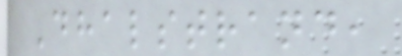Dhalstrand,
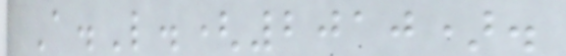A.L.(2010).
